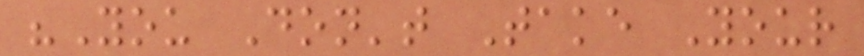"You Don't Take Your
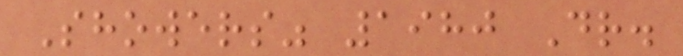Showers" 1980 Dr.
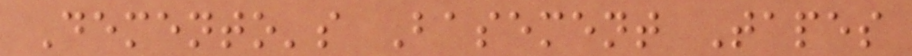Demento's Basement Tapes
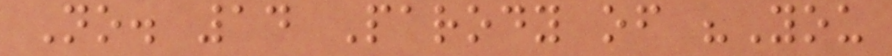No. 14 Parody of "You
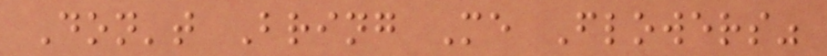Don't Bring Me Flowers"
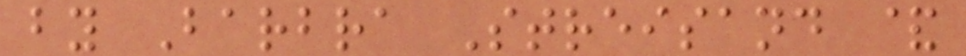by Barbra Streisand &
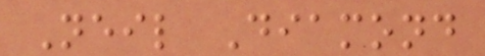Neil Diamond
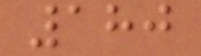180
